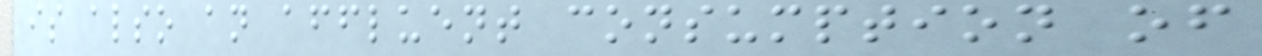is also an affluent consumption of
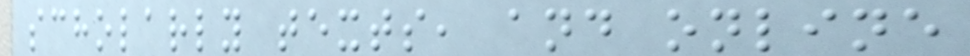scholarly texts, and online
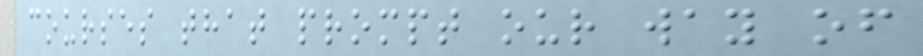courses that prompt our way of
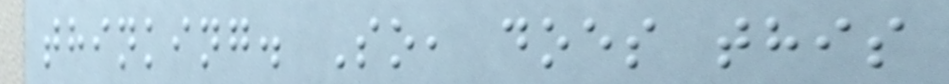thinking. So, does this
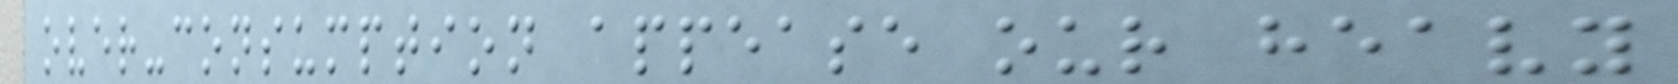over-consumption appease our heavy
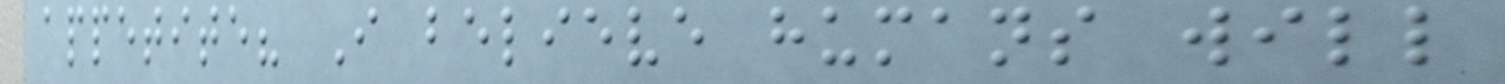appetite? I believe humans will
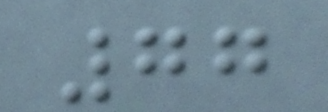77
